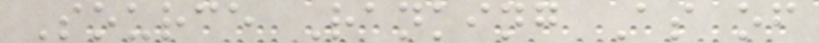Source Ranking As of
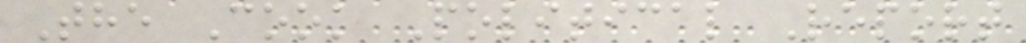The Cook Political Report
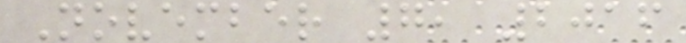November 7, 2016
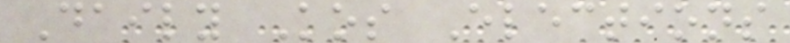Daily Kos Elections
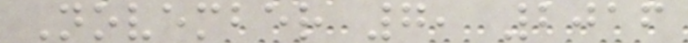November 7, 2016
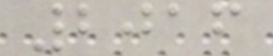2016
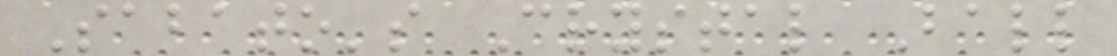Sabato's Crystal Ball
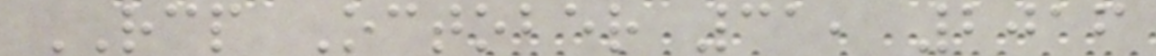RCP October 31, 2016
